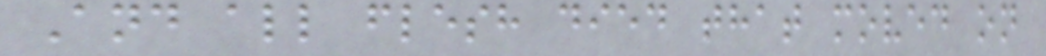And all flesh died that moved on
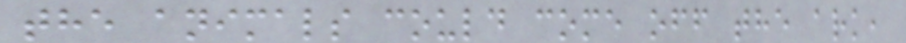the animals could come off the ark,
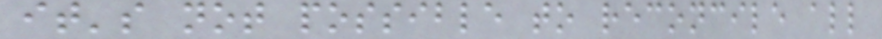it's not possible to reconcile all
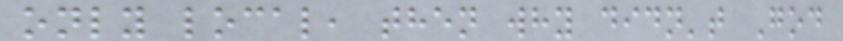only local, then why didn't God
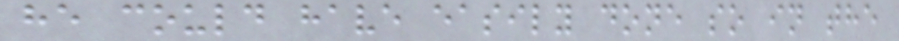he could have easily done so in the
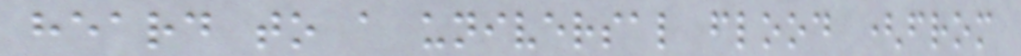heard to a universal flood (from
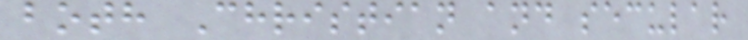both Christian and secular
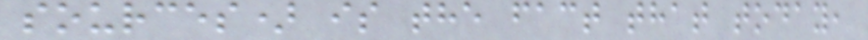sources) is the fact that today,
